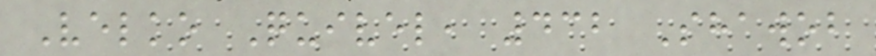Velko Quivel, 432 Shawob
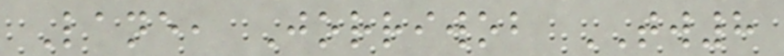Lane, Jorriwob TW8
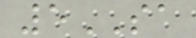5SA
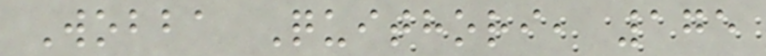Wobba Quithori, 175
